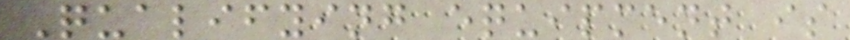Qualifying equipment is
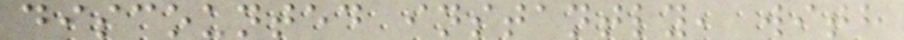discounted instantly, with
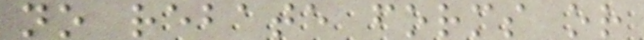no rebate forms or
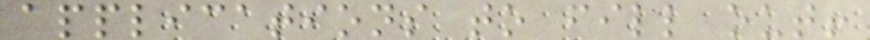applications to fill out!
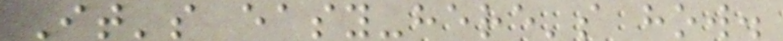It's easy-here's how.
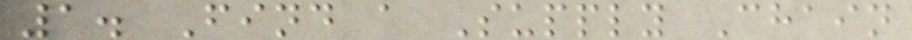1. Find a Supply Chain
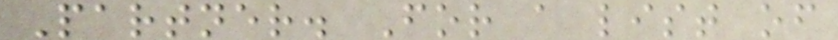Partner. For a list of
